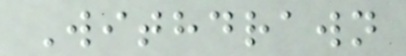Withdrawn
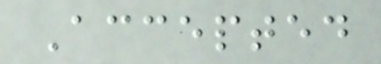Accepted
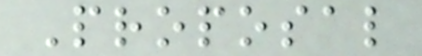Proposal
